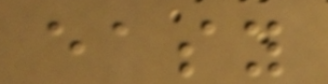easy
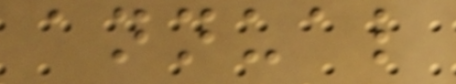annual
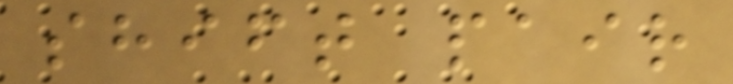shift pair
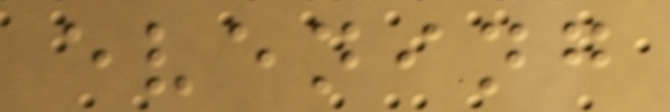evening
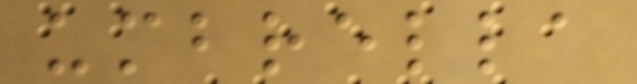umbrella
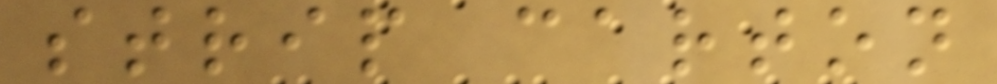strip carton
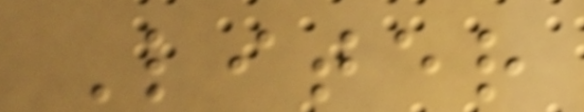Liter
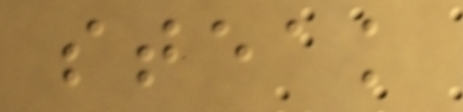steak
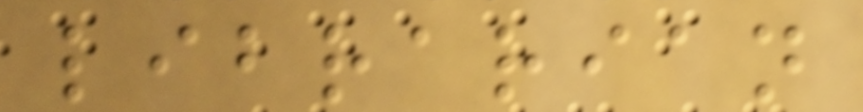librarian
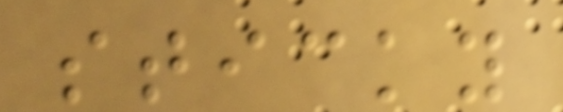sticky
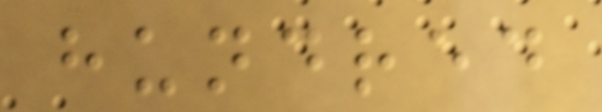hundred
